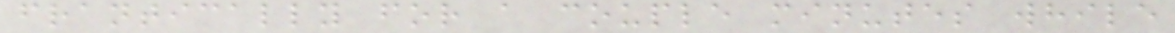frantically for a couple minutes while
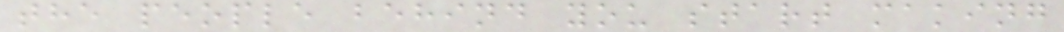the people behind you start making
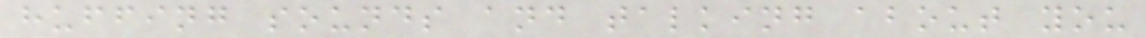huffing sounds and talking about you
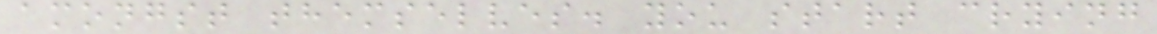amongst themselves. you start crying
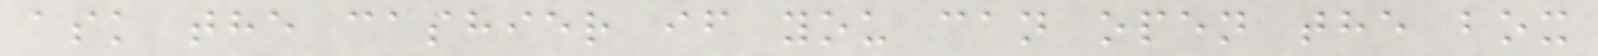ask the cashier if you can open the box
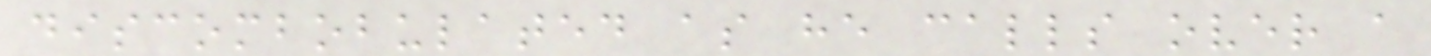discombobulated as he calls over a
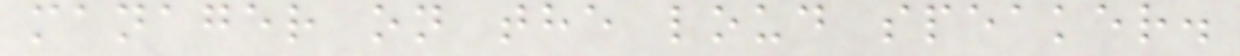manager on the loud speaker.
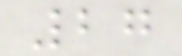27
